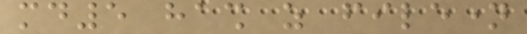md5 hash as filename
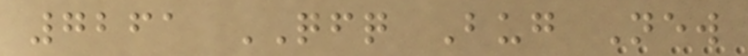7261 QFQ Bug New
